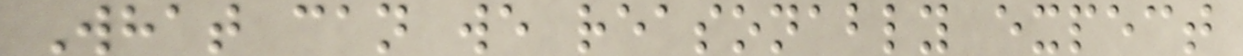What can we reasonably expect
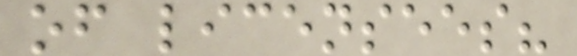of licensees?
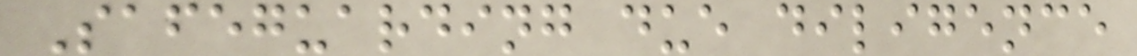Safeguarding due diligence
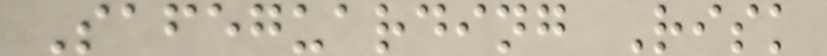Safeguarding Risk
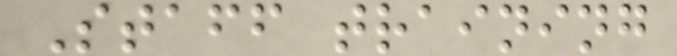Staff training
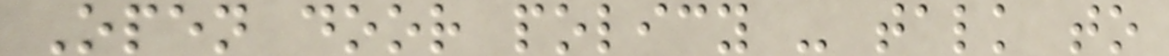Open door policy - talk to
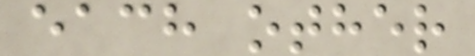each other
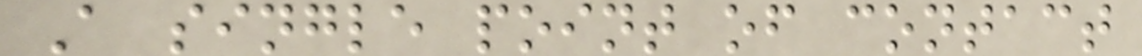A single point of contact
